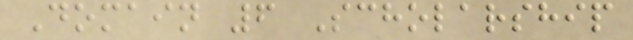Domain 6 Scholarship
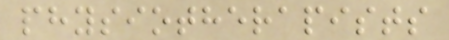physiotherapists
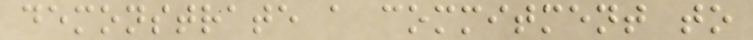demonstrate a commitment to
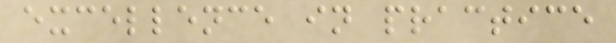excellence in practice
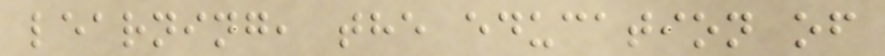learning, the education of
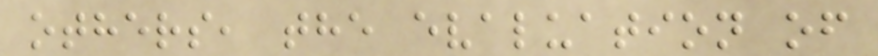others, the evaluation of
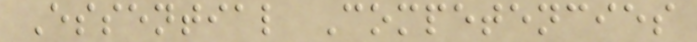Essential Competencies
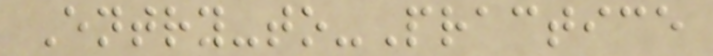Entry-to-Practice
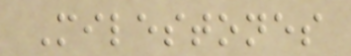Milestones
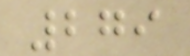279
